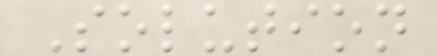Solution
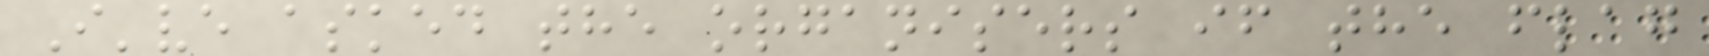I've asked the organisers if the flag
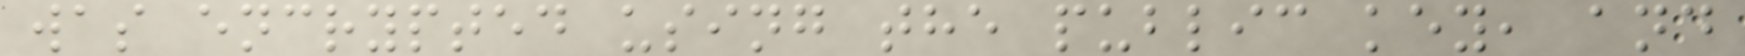was encrypted using the public key, and
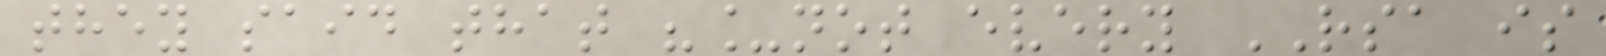they said that "_not every RSA is
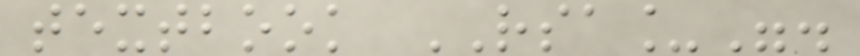textbook RSA_".
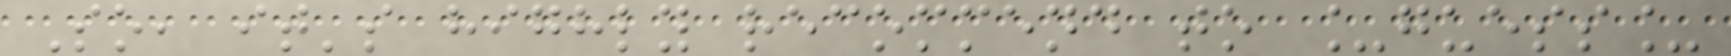So, it's highly recommend to _guess_
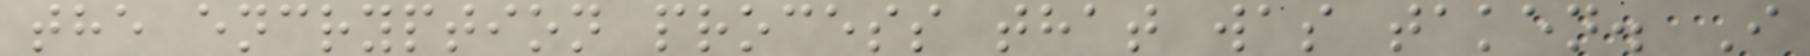the encryption process that was taken. I
